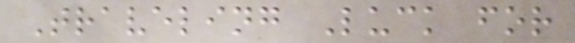Traveling Luck for
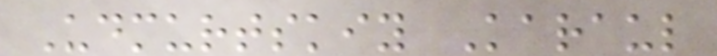Udmurtskiy Karaul
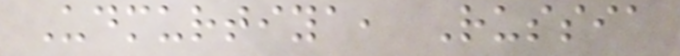Udmurtiya, Russia
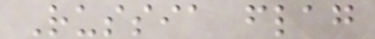Russia flag
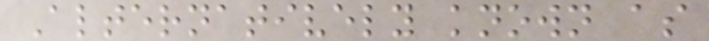Alternatively known as
